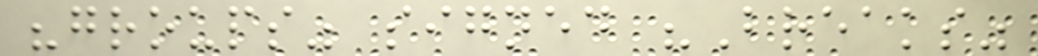"groups" signed "Breaks"
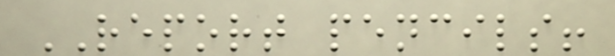REPORT pencils!
